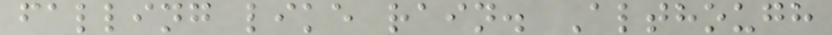falling like rain. Although
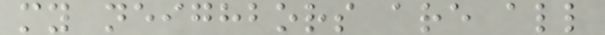my neighbors are all
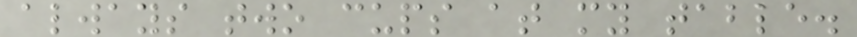always two cups at my table.
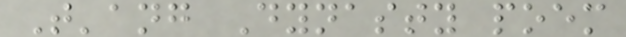T'ang Dynasty poem
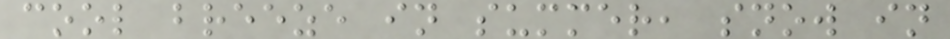cool breeze in summer, snow in
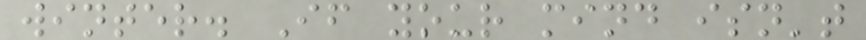winter. If your mind isn't
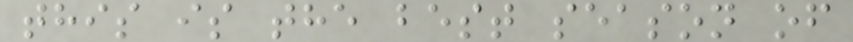this is the best season of
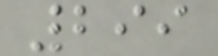299
